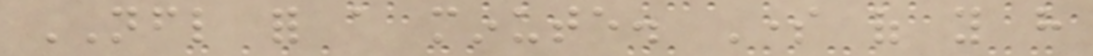NFL for a minute. Some of you have
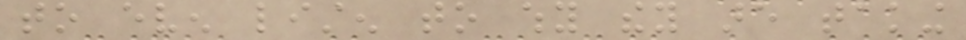to even listen to why they are taking
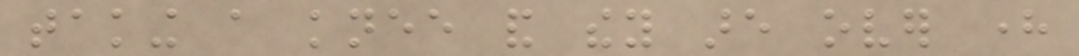taking a knee and they are over here
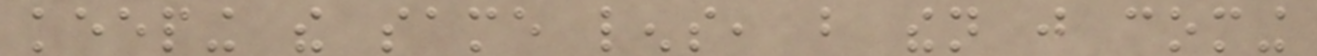keeping the same lens, but then just coming
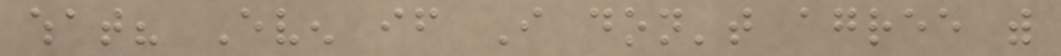what? Even if I don't agree with
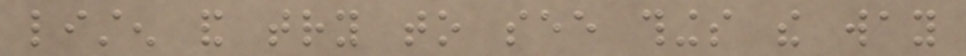listen and try to see things the way
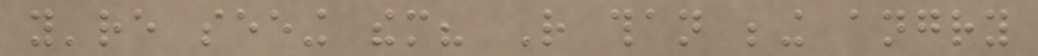you're seeing them? Rather than being angry
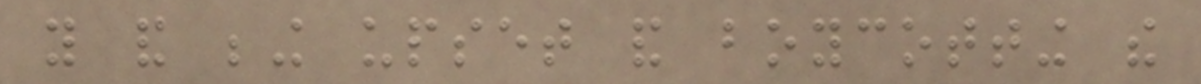you and being upset and boycotting the
